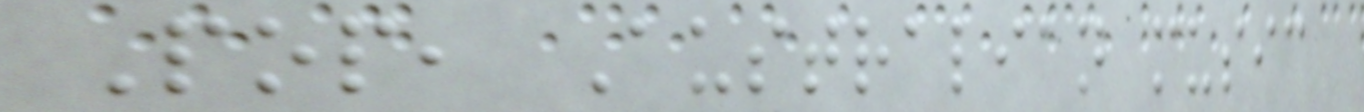Pop, Australian music
